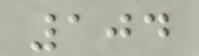104
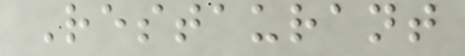Restaurant
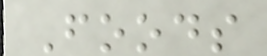Foods
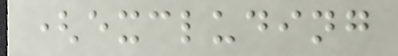(excluding
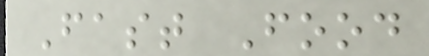Fast Food
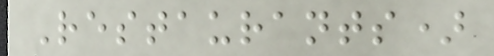Restaurants)
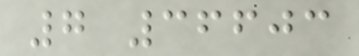7 36603
